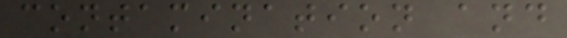contamination and
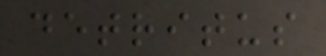detritus
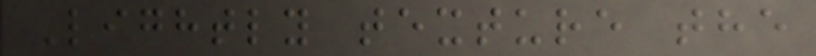Lightly texture the
